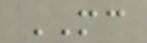MC
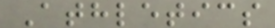Athletics
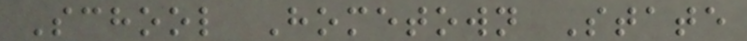School Hometown State
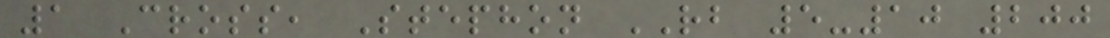1 Cross, Stephon RB 5-10 200
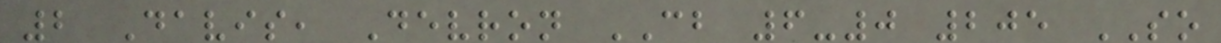2 Davis, Devron CB 6-0 205 SO
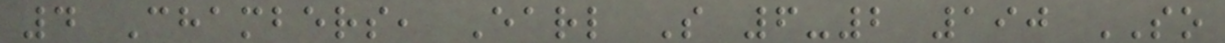4 Chambers, Earl S 6-2 190 SO
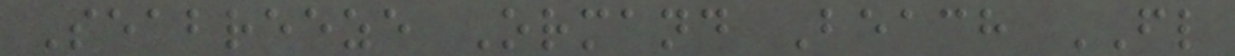Seabreeze Ormand Beach FL
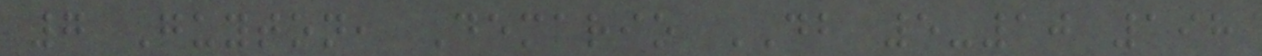7 Guyton, Demario DB 5-10 198
